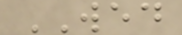WED
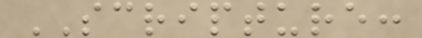SCRIPTURE:
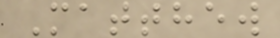Matthew
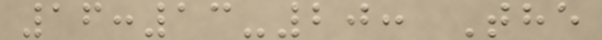16:13-20: The
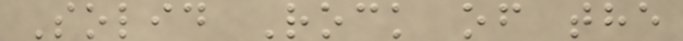Solid Rock of the
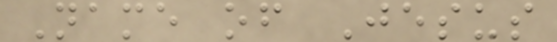Name of Jesus
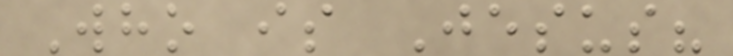Who is Jesus?
